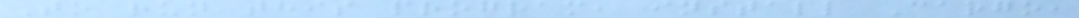To run this program, install Cargo,
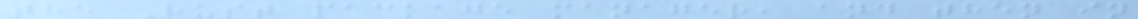the Rust package manager, and then in
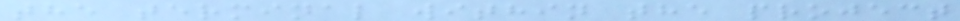the terminal within the project
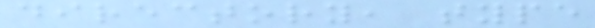directory, type
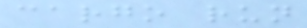cargo run
